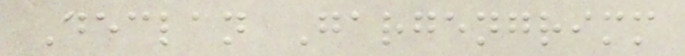Declan Gargengrimm
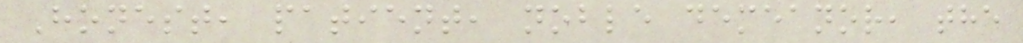Honest, patient, noble demeanor, the
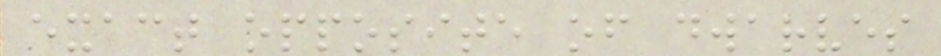exact opposite of dwarves
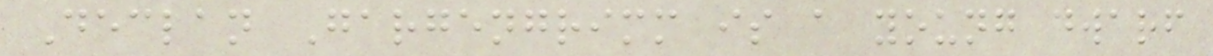Declan Gargengrimm is a young dwarf
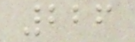226
